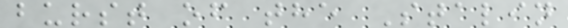burst of the Stalin
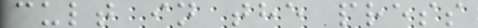cult in the press
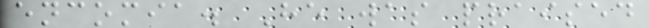encomia. He was praised
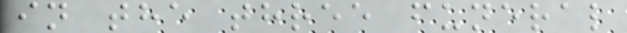in the three funeral
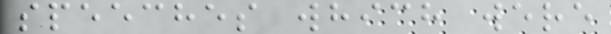speeches which were
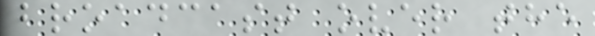broadcast over the
